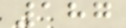187
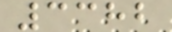3382
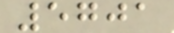5701
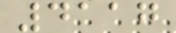4117
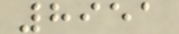8951
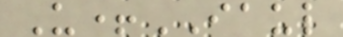U+IAUL
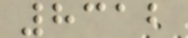8312
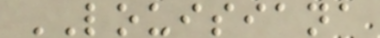LOUISIANA
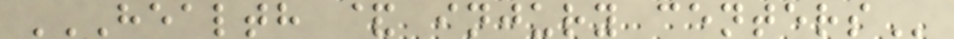HEALTH & INJURY CENTERS
